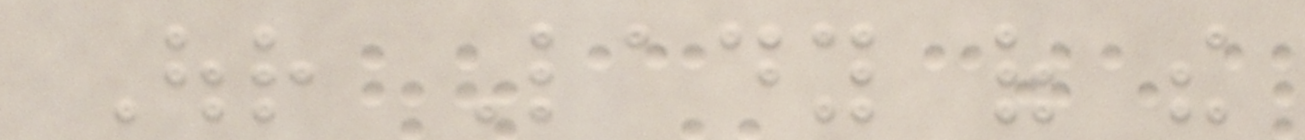Our Lady of the
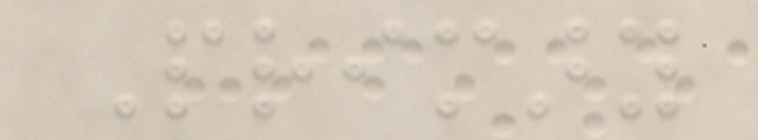Primary
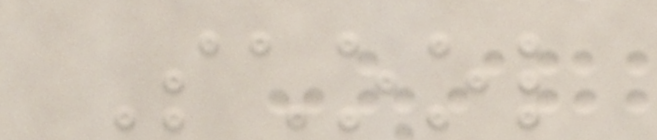School
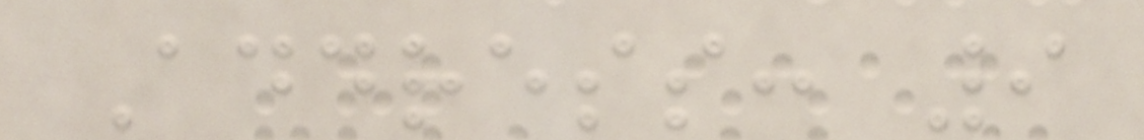Address: 9
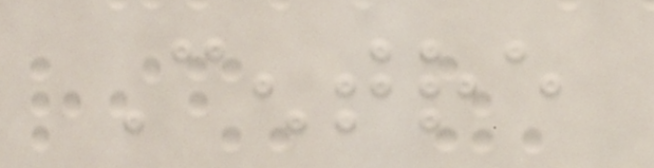Centre
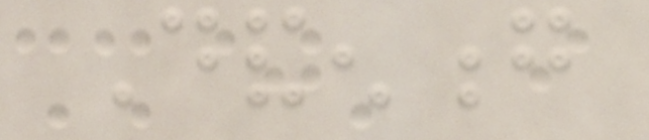Dandenong
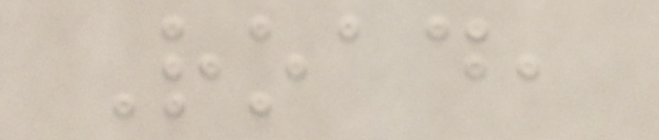Road,
